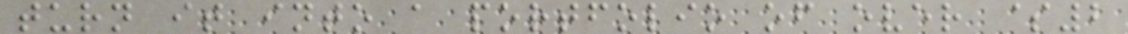turn it into a portfolio of over $2
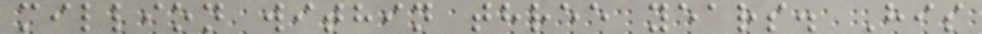million within three years. His
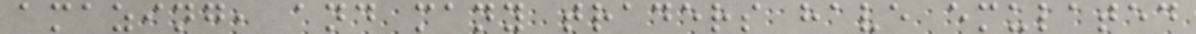amazing, and many traders have emulated
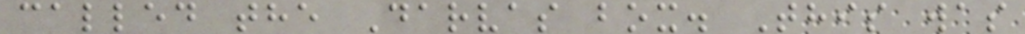called the Darvas box. This was
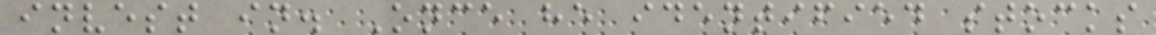invest in. Once he identified stocks
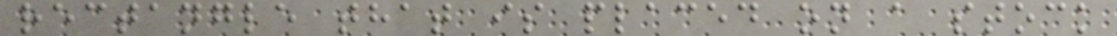rectangle that is placed on a stock
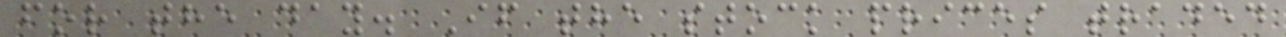for the day. If the stock prices traded
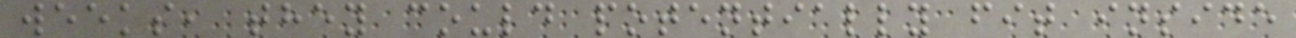weeks, they could potentially fit inside
